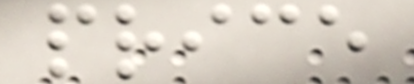price
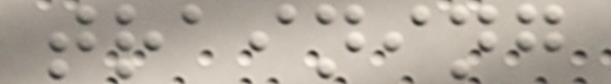training
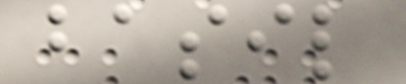basil
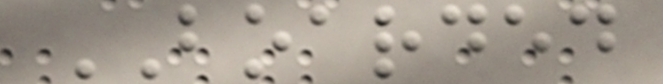BOARDED
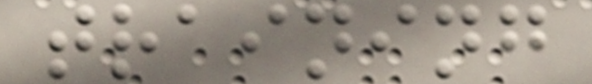training
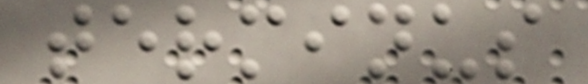terminus
